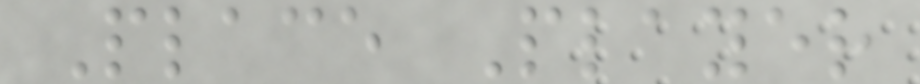Place Player
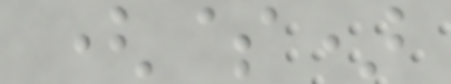($)
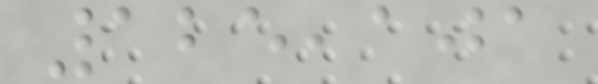125,101
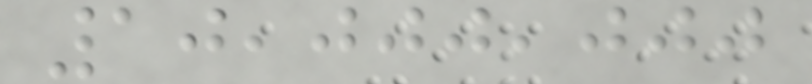10,000,000
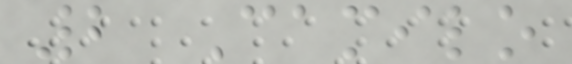2 Camilo
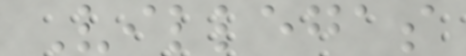Villegas
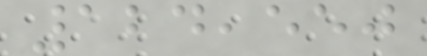124,550
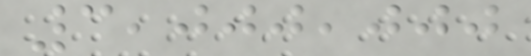3,000,000
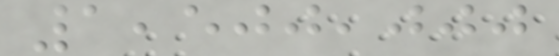1,500,000
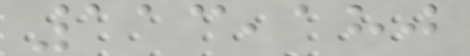113,180
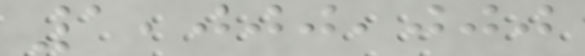1,000,000
